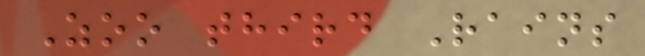Zoo third Rains
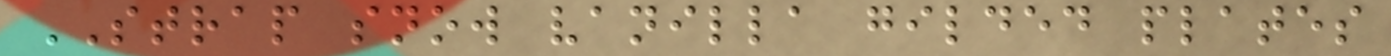STRAP snow vanilla gilded plates
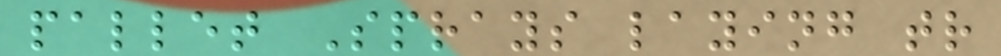pallet Sprays laying tr
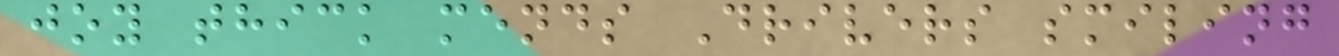joy thick mends Drivers smiling
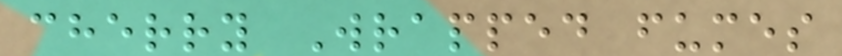cherry Wrapped fumes
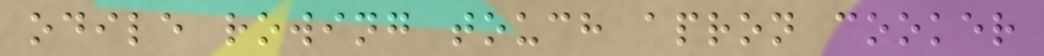odile rowing touch apron cooker
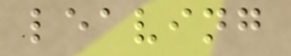leaving
